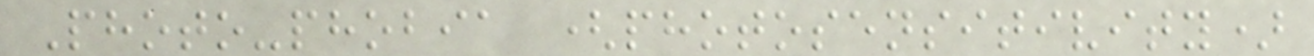Photo-phobia (photosensitivity)
